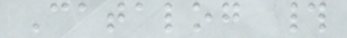Catalog #
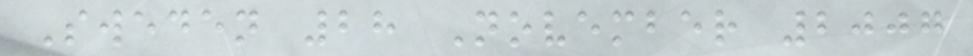Sweden 28 November 2007
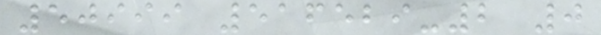50999 516529-2 0
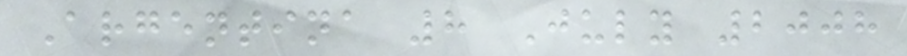Argentina 8 July 2008
